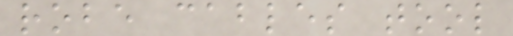robe cables tool
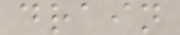drain
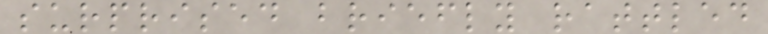surprised briefly rattled
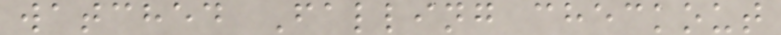watched Falling checkout
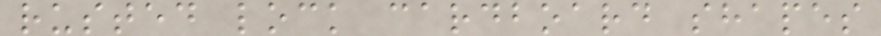rusted lock cardboard shapes
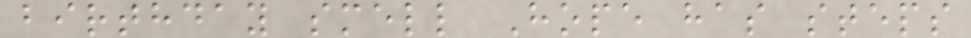birthday smell Hope has steps
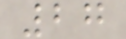27
